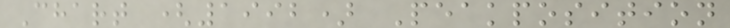Chart (1992) Peakposition
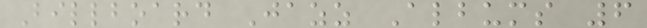Billboard Jazz Albums 6
